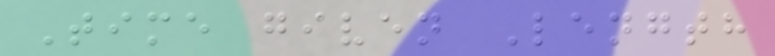Time given Length
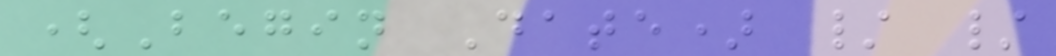(Begin Date) / /
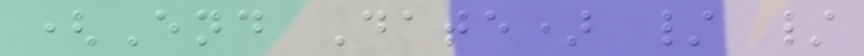(End Date) / /
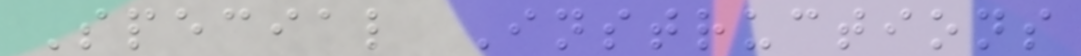Special Instructions
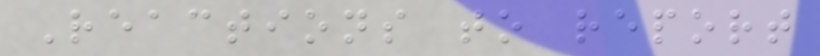Reactions to report
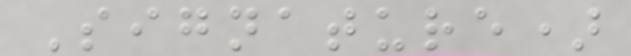Signature)
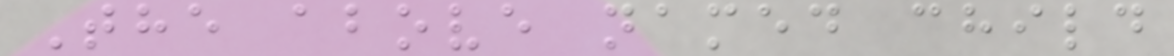The above named child
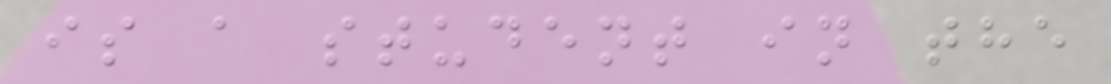is a student in the
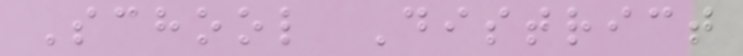School District
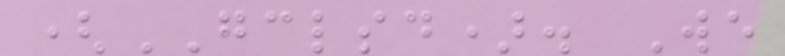(GCLSD). We
